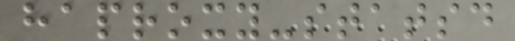haproxy-statsd
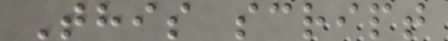This script
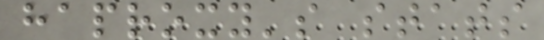haproxy's stats
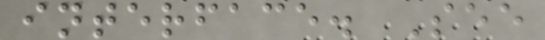interface. See
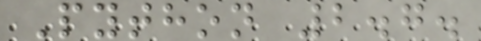Python 2.7.
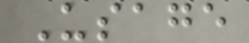Usage
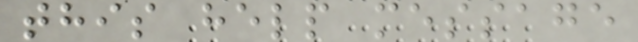this help message
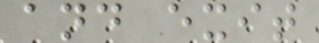and exit
